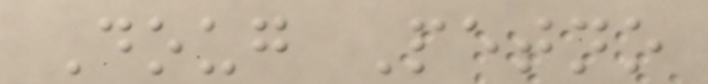Doug Petno
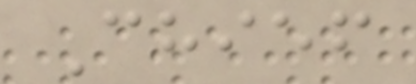Chief
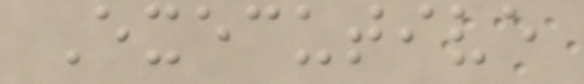Executive
